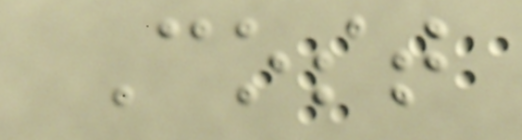Cost
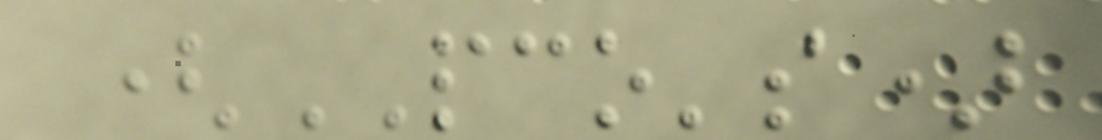(PCO's)
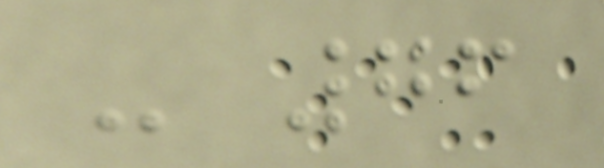- 76
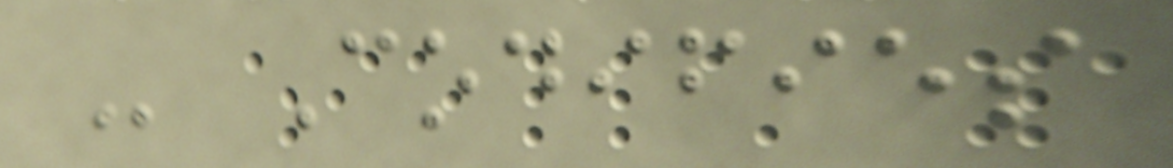- Codifies
